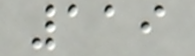119
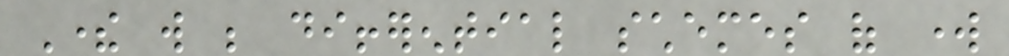There will be differential schemes of work
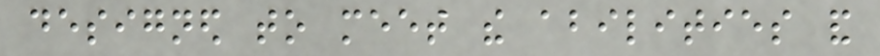designed to meet the abilities and
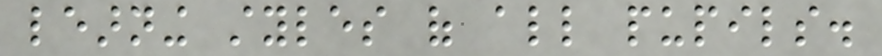learning styles of all pupils.
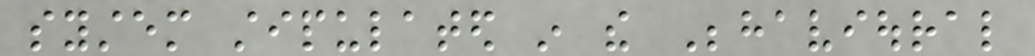system stipulated in the Behavioural
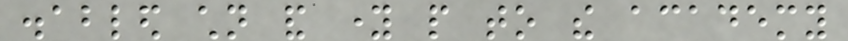disabled children and young people to the academy
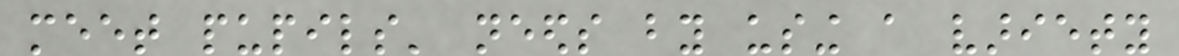meet pupils' needs by using a variety
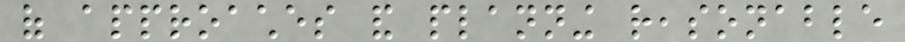of approaches and planning reasonable
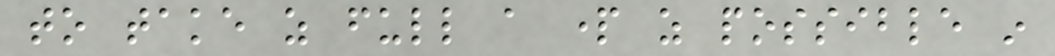to take as full a part as possible in
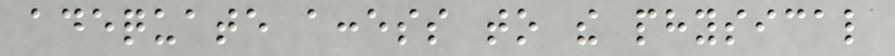adequate access to the physical
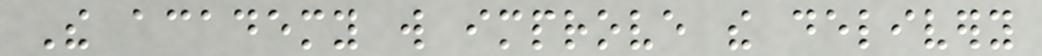The academy will improve the delivery
